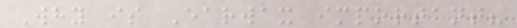Why is Earwax important?
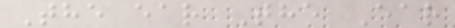The ear The Ear
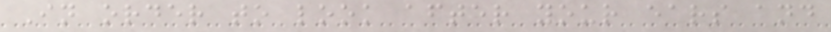In order to look after your ears and
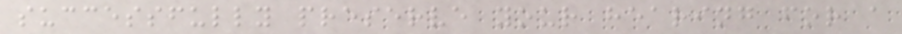successfully preserve your hearing for a
